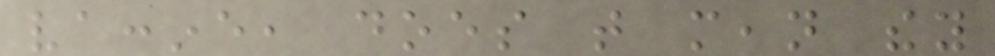vaccine, does that mean they
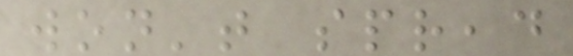won't spread
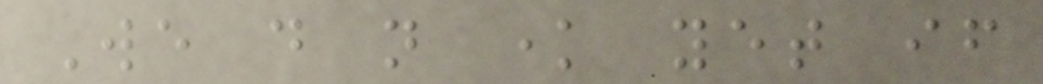We do not know yet if
